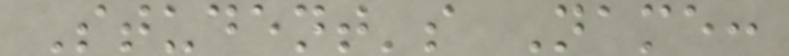Student's Name:
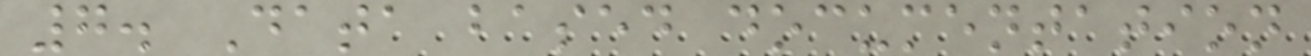7. Data based documentation
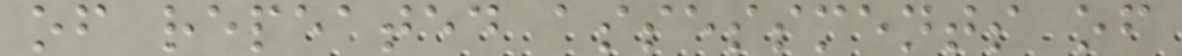of repeated assessments of
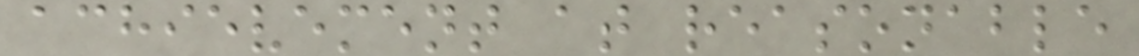achievement at reasonable
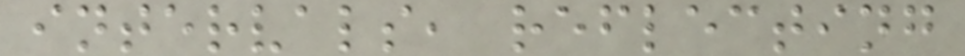intervals, reflecting
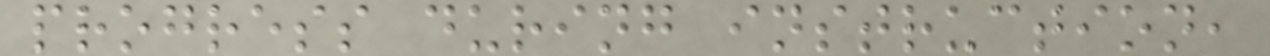progress during instruction,
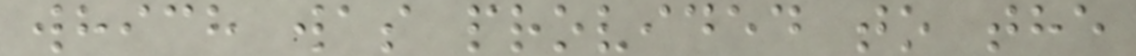which was provided to the
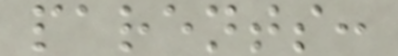parents:
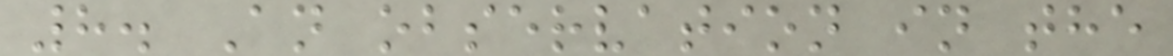8. An observation in the
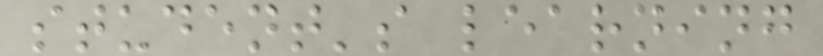student's learning
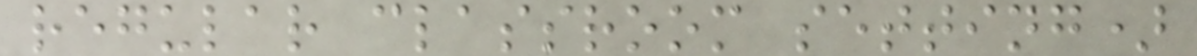regular classroom setting)
